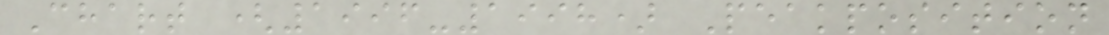Chart (1996-1998) Peakposition
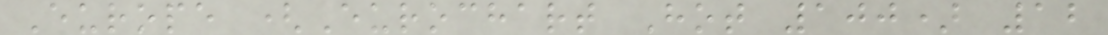Europe (Eurochart Hot 100) 12
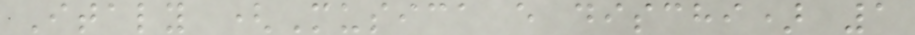Italy (Musica e dischi) 1
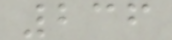236
